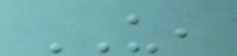US,
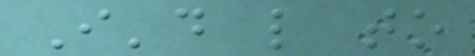I'd like to
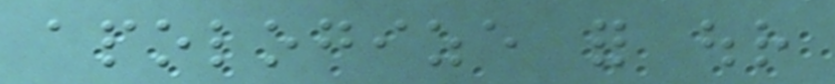apologize for our
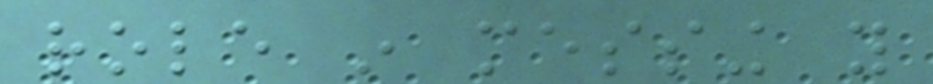role in messing you
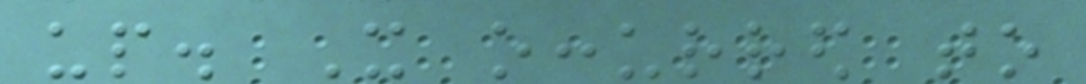up. It occurred to
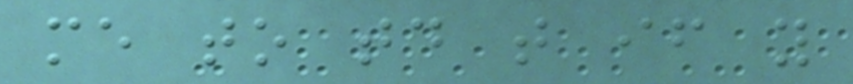me to today that if you
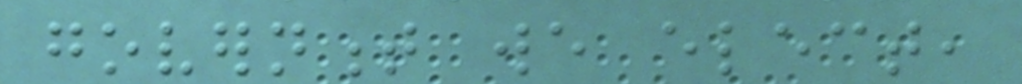government we elect,
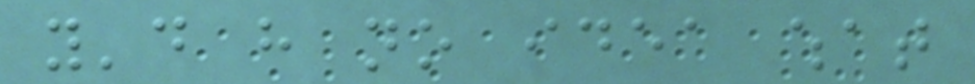you'd have no idea what
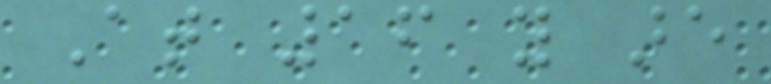At 16 you are
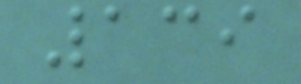139
